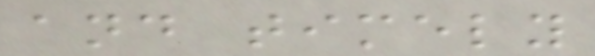and timely
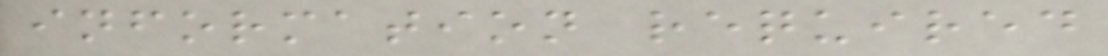information required
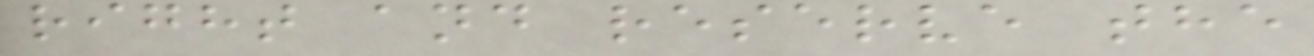right and reserve the
